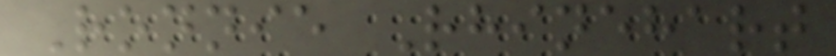Ronnie Rhinehart
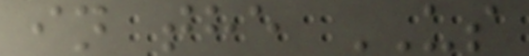in the US
